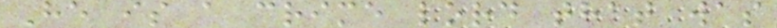He is a crime lord that was
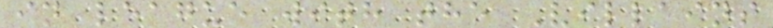in league with the Villains
